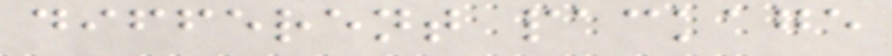different package
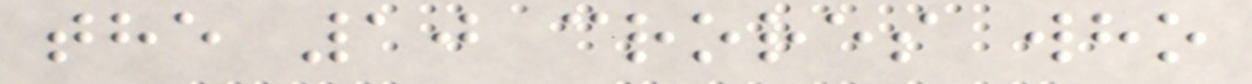the 10 crores who
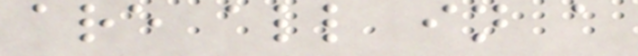are all in a
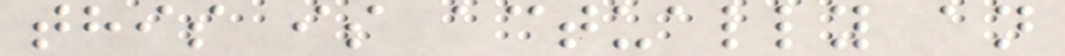this is actually an
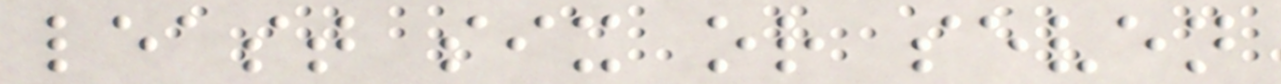least six or seven
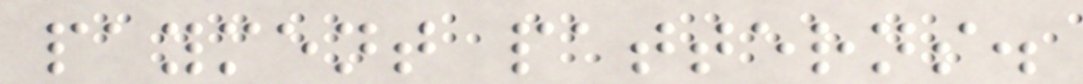payment patterns.
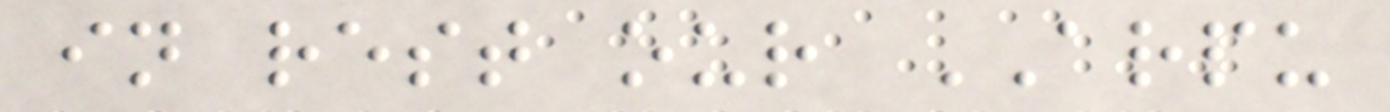in rest our ARPU
